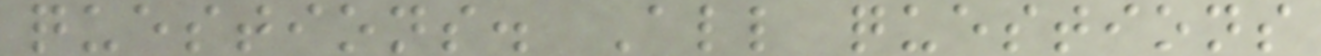questions. All questions
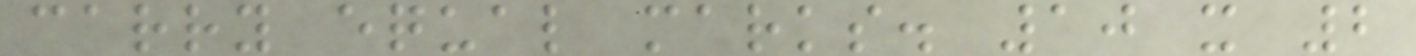carry equal marks. 10 x 2
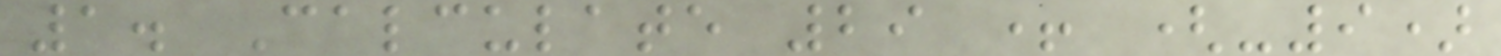1. Calculate 29 + (-9)
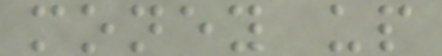money up
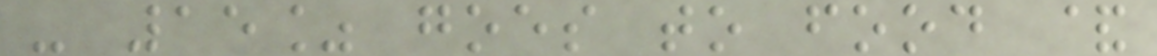- 15% goes to food &
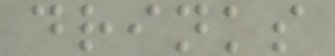drinks
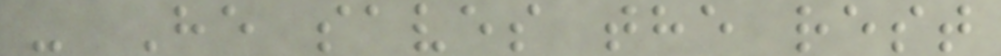- He saves the rest
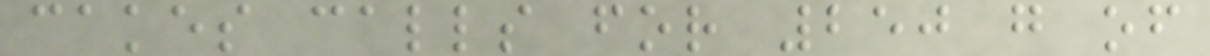cakes calls for 250 g of
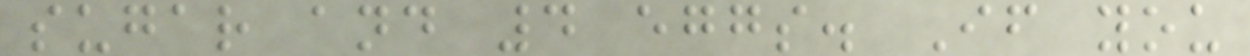sugar and 4 eggs. If you
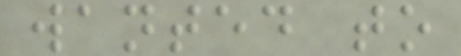wanted to
